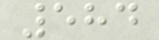584
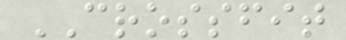CROSSFIT
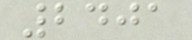2401
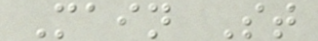Main St
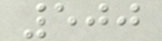500
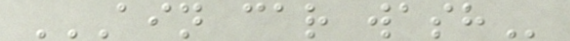AIN CAR WASH
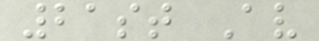21st Av
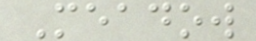Meadow
